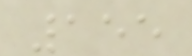155
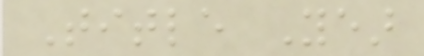Title Year
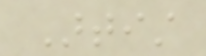Artist
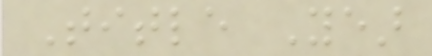Title Year
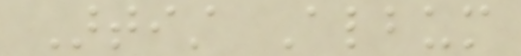Artist Album
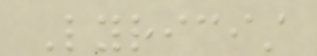Lyricist
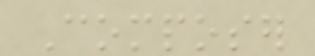Composer
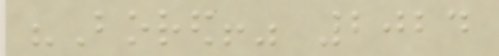"Bored!" 2024
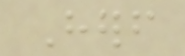Herself
